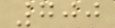700
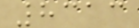8313
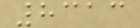8313
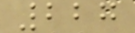227
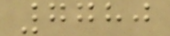7780
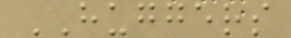HUGGERS
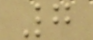7
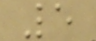5
